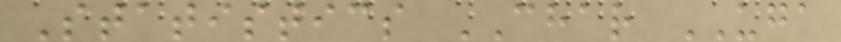Statistics CHAR UGA
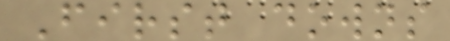First downs
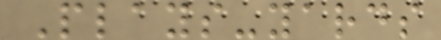Plays-yards
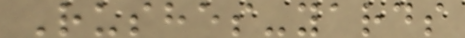Rushes-yards
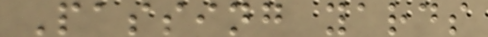Passing yards
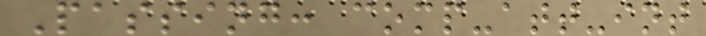Passing: comp-att-int
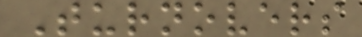Turnovers
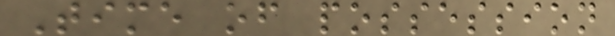Time of possession
